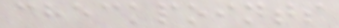checkpoints
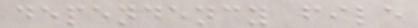dependency file
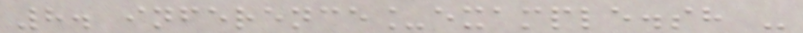8. inference_example.sh -
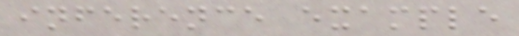inference example
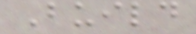Build
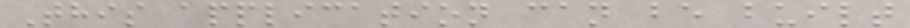This application can be built
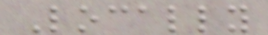Locally
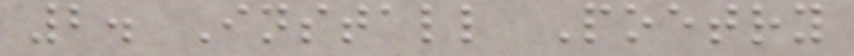2. Install Poetry
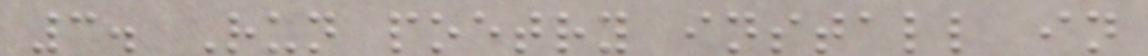3. Run poetry install in
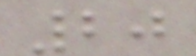20
